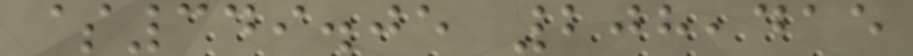$349.05 208,415
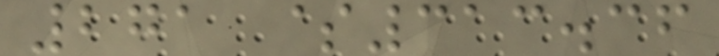271 $313.36
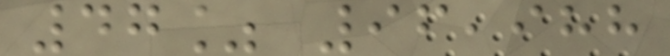47% 96,988
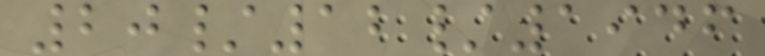20/12/1946
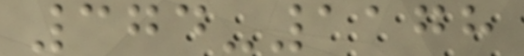374-1178
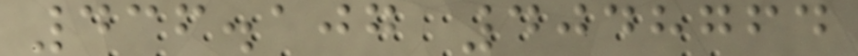436.107 4048764
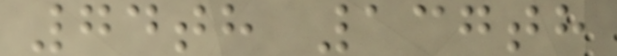74th 137th
